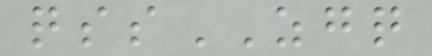qssZGQ
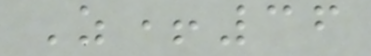Z+36
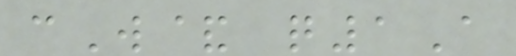cW& q1A
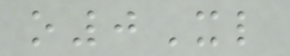o0Xl
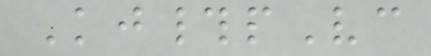Kj#pVc
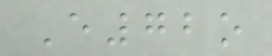E72o
